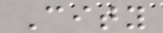City
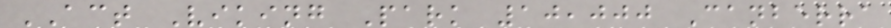ACT Viking Park 10,000 Canberra
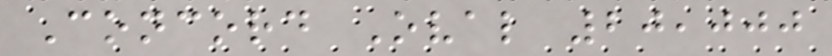Concord Oval 20,000
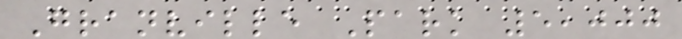Granville Park 5,000
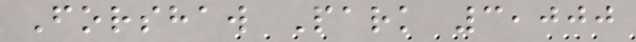Forshaw Park 3,000
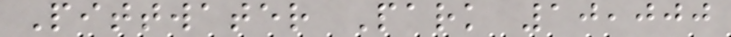Pittwater Park 10,000
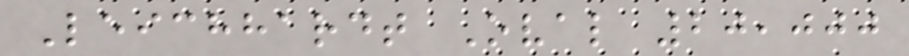Leichhardt Oval 20,000
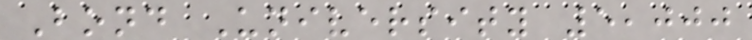Bond University 5,000
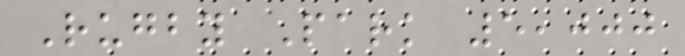Rugby Park 5,000
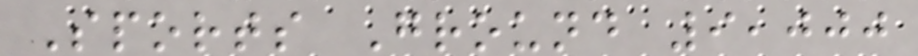Sports Ground 9,000
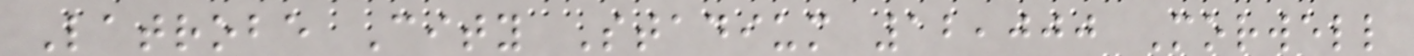Latrobe City Stadium 12,000 Morwell
